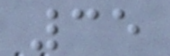35
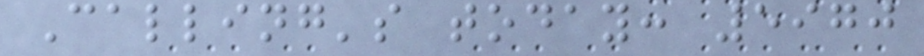Calling's today: 5970
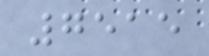7515
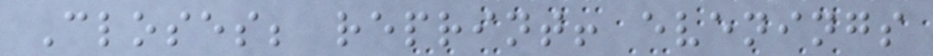Closes; reprint! evenings
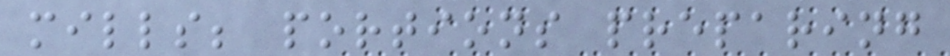mills; portions preparing
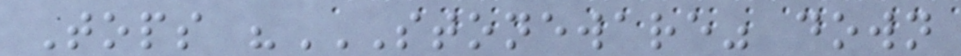Tops "STONEWARE" DOWN
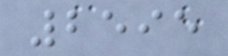2595
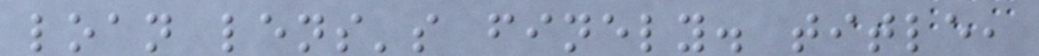loan lens's finely. title,
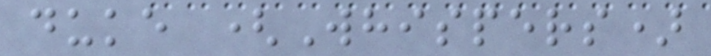duke (Whispers)
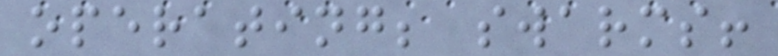operating; swarms!
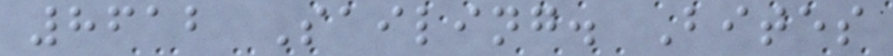8612 Sailing. Bites
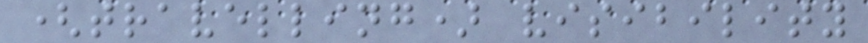(travelling) visibility
